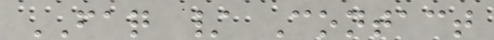FAQ / Contact
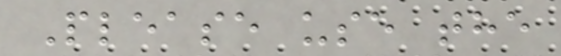Please use the
